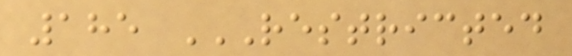185 RESTRICTED
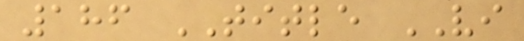186 TITLE VI
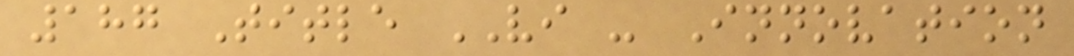187 Title VI - Innovation
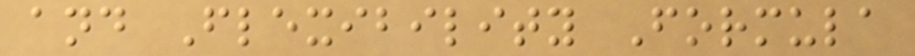and Flexibility Formula
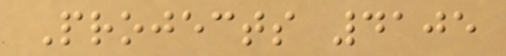Projects 4105
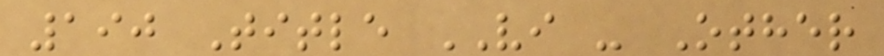190 Title VI - Other
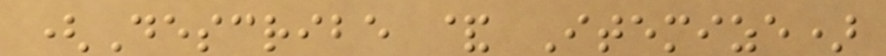(Describe & Itemize)
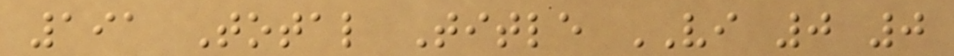191 Total Title VI 0 0
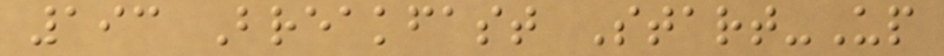193 Breakfast Start-Up
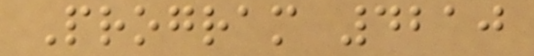Program 4210
